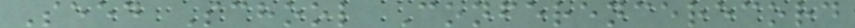Seed School Conferencerecord
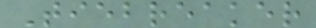Tiebreaker
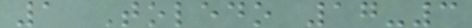1 Toledo 17-3
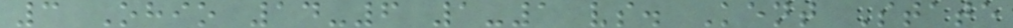3 Ohio 14-6 1-1 vs. Kent State
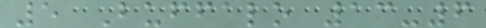5 Buffalo 13-6
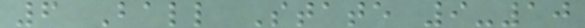6 Ball State 9-10
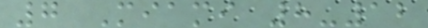7 Miami 8-12
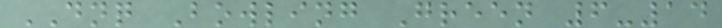DNQ Bowling Green 6-14
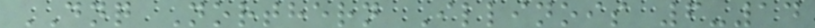DNQ Northern Illinois 6-14
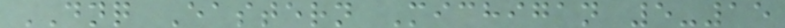DNQ Eastern Michigan 5-15
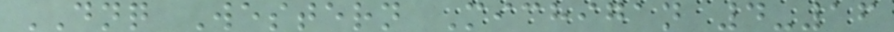DNQ Western Michigan 4-16
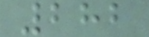282
